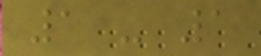1 - 1
